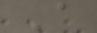A
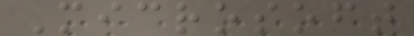Microsoft
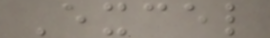Excel
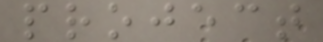project
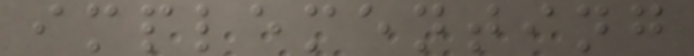implementing
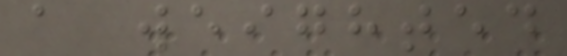a weighted
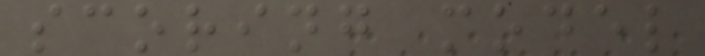scoring model
